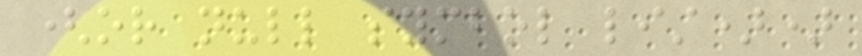(or null symbol list))
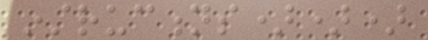instructions)))
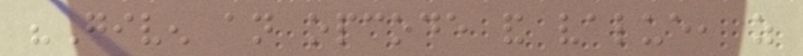"Given an opcode and value, as
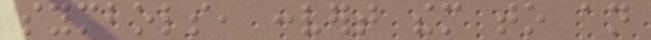symbols, convert them to an
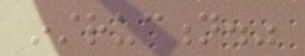instruction."
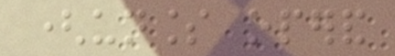(unless operand
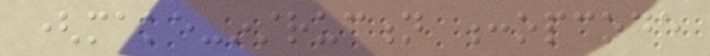(make-instruction :opcode
